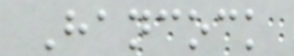Hancock
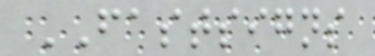FASTSIGNS
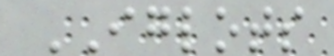IGLOTS
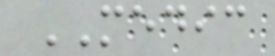MEDIC
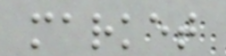market
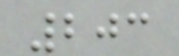203
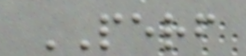PERF
